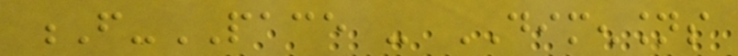F-PACE - DIMENSIONS
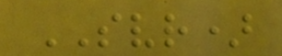SVR)
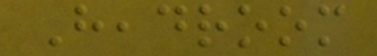Headroom
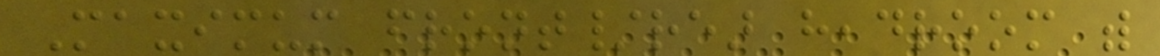Maximum front/rear headroom with
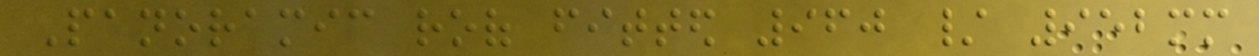Panoramic roof fitted 960 / 952mm
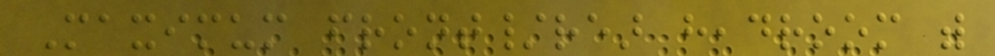Maximum front/rear headroom with
